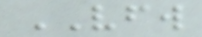VFW
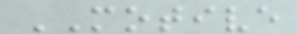MOTIVE
